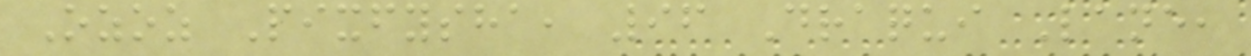Ozoz Pixfysha, 96 Draqui Lane,
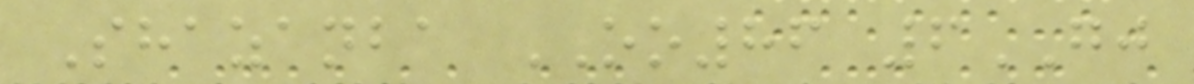Shazanba OO86 6GJ
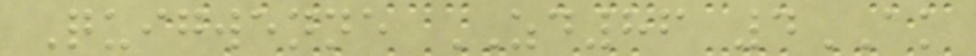Quigwenne ZD86 4AK
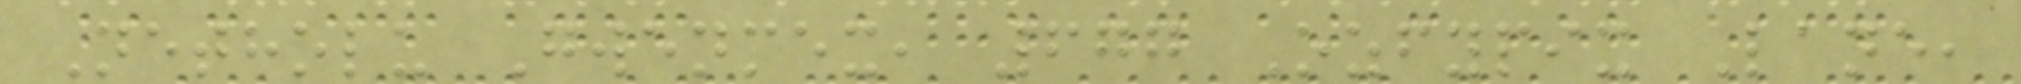Netholu Gwenmex, 677 Ozfypix Lane,
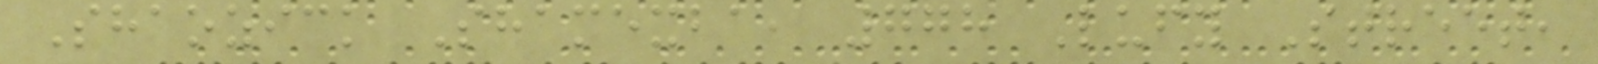Shaozick Shamexba, 778 Lufy Street,
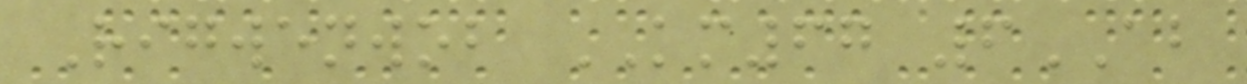Rigwenwob KM67 6AB
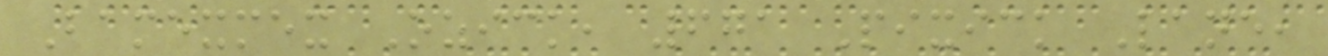Bamexmex Ozick, 671 Pixick Lane,
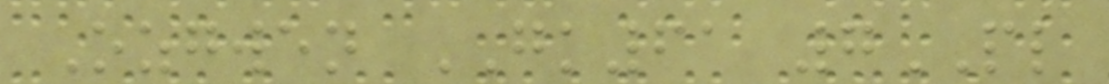Ozgwen GK61 7PL
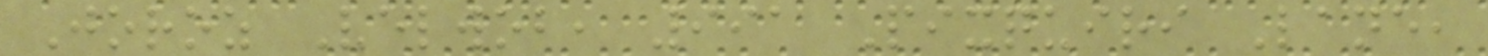Joroz Velwob, 991 Pixquiri Lane,
